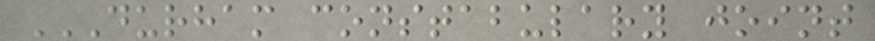DURHAM CONSTABULARY JOINT
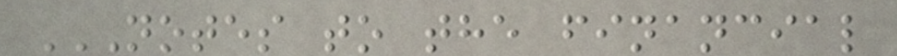NOTES TO THE FINANCIAL
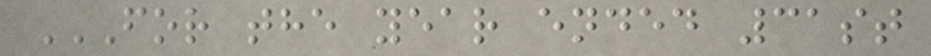FOR THE YEAR ENDED 31ST
